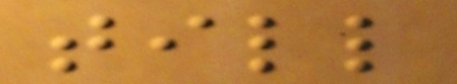till
